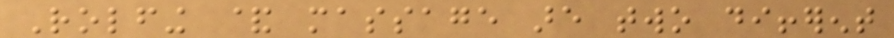Rolfing & massage are two different
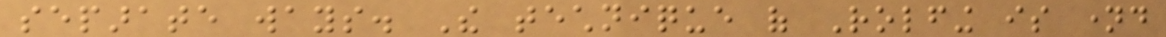separate ways. The technique of Rolfing is named
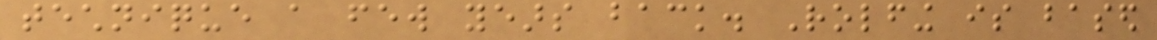technique a few years back. Rolfing is based
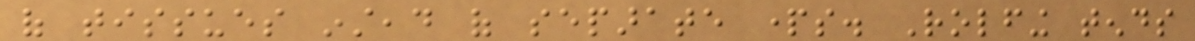of tissues instead of separate parts. Rolfing tends
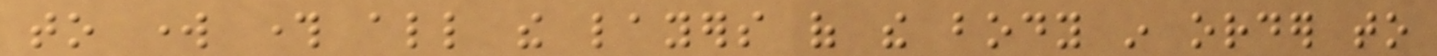to work through all the layers of the body in order to
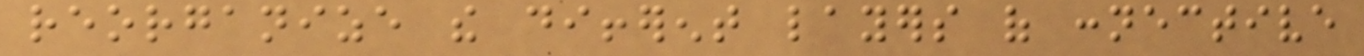reorganize the different layers of connective
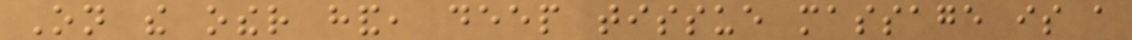On the other hand, deep tissue massage is a
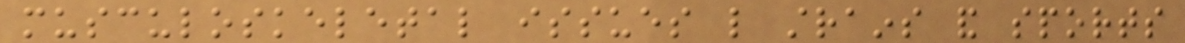musculoskeletal issues like strains and sports
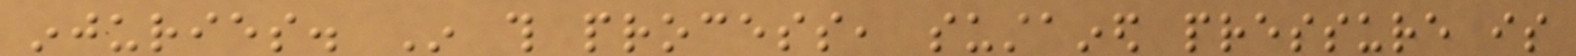injuries. In this process, sustained pressure is
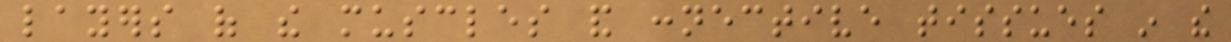layers of the muscles and connective tissues in the
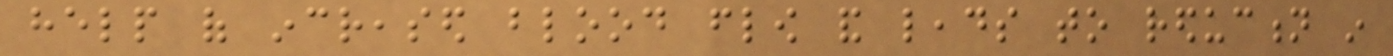help of increased blood flow and leads to reduction in
